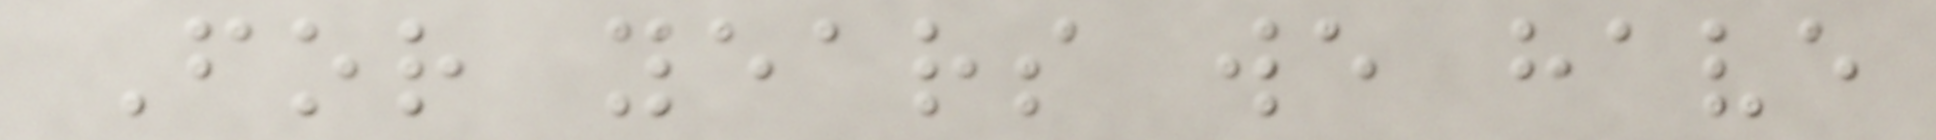For years we have
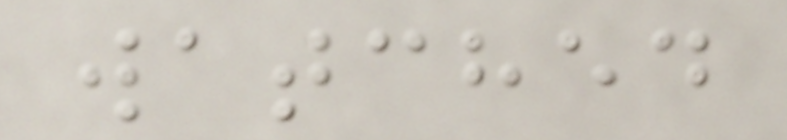watched
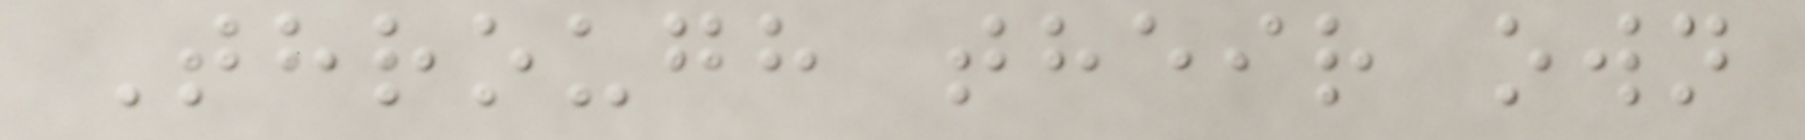Through their own
